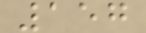157
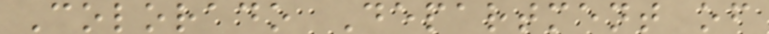Colorado Department of
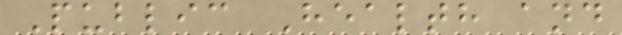Public Health and
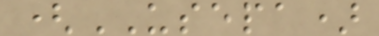(USEPA)
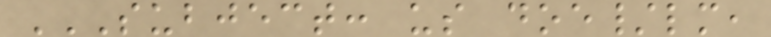SUBJECT: US DOE/LM,
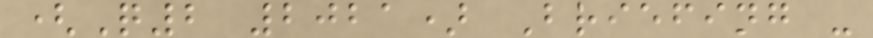(Q2 2021) Briefing -
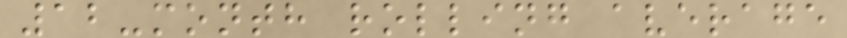12-month rolling average
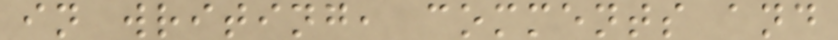in writing, comments and
